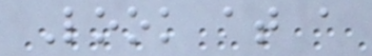Look at a
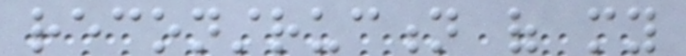reconstruction of my
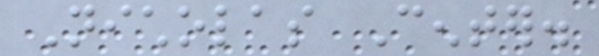Nicholas Center.
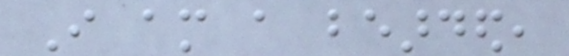I am a bearded,
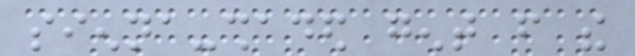sienna-shaded gent from the
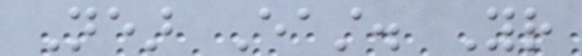Near East. Your
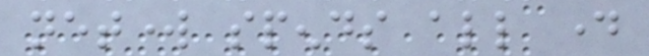network spends all day
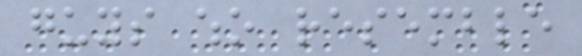guys who resemble
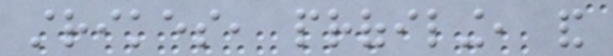strikes, profiling, and
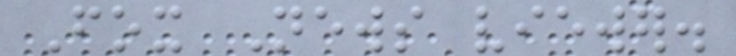Fox News viewer.
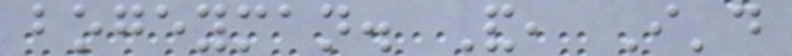bogeyman. And, I'd
